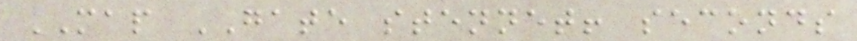MAP GATE stennet! seconds
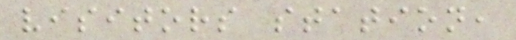visitors station,
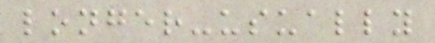longer-usually
